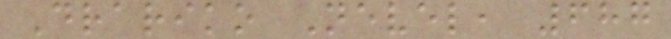Drariko Nevel, 687
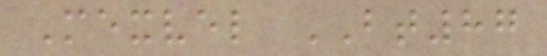Mexvel BT87
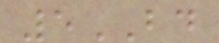5BD
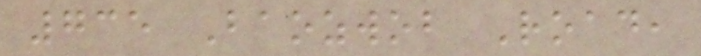735 Baozwob Road,
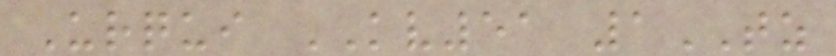Urqui KV51 1TZ
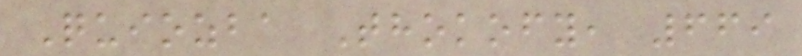Quiozba Thokofy, 669
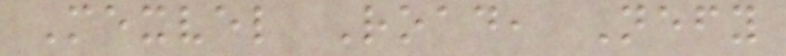Mexvel Road, Nefy
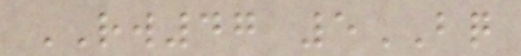RW47 5BQ
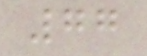77
